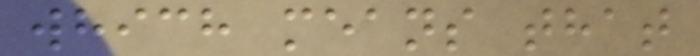which means that
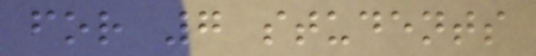for 7 students
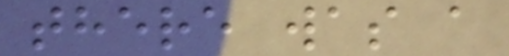there was a
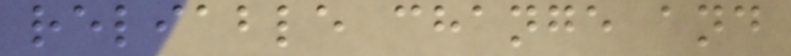reliable change and
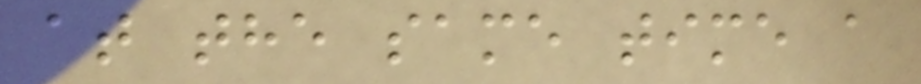at the same time a
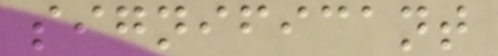significant
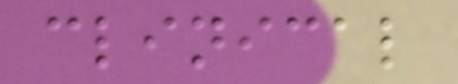clinical
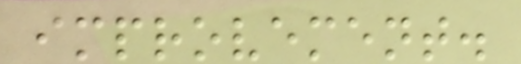improvement.
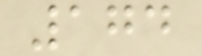174
